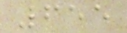655
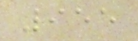955
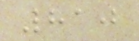810
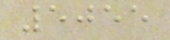5055
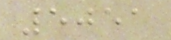5051
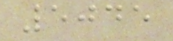5045
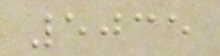5035
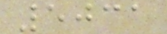5031
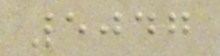5047
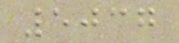5037
